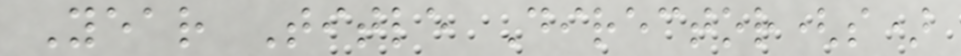Year Title Director(s)
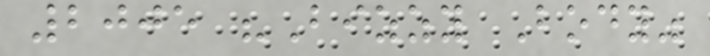2005 "Bizzy Body"
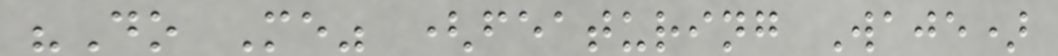"Do Me" (featuring Waje)
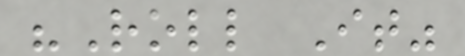"Roll It"
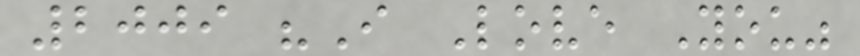2009 "I Love You"
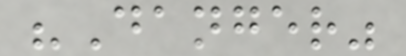"Danger"
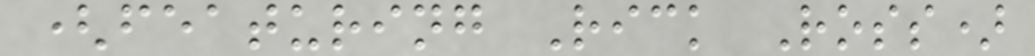(featuring Rick Ross)
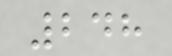248
